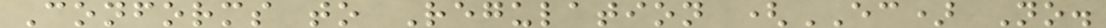Conforms to Regulation (EC) No.
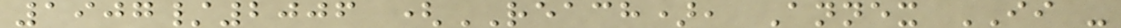1907/2006 (REACH), Annex II -
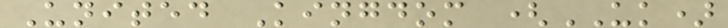United Kingdom (UK)
